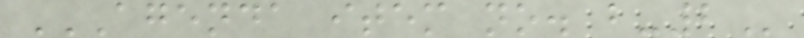AGENDA ITEM NO. B-2
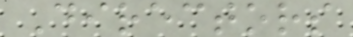Directors
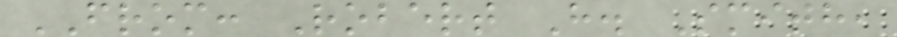FROM: Robert H. Smith,
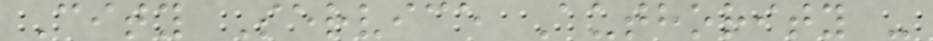City Service Authority -
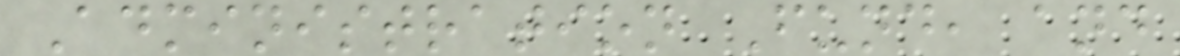Administration Fund, and
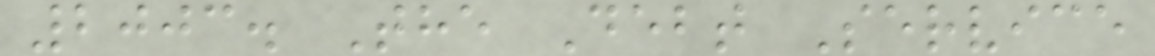2003. The Debt Service
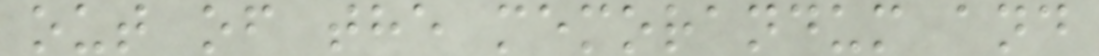out of the memorandum and
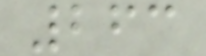263
